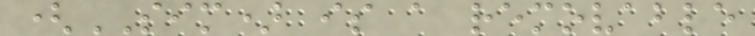(SIM) is a removable
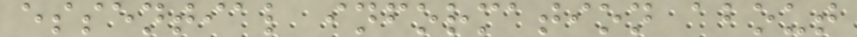essential information about
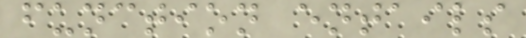function entails
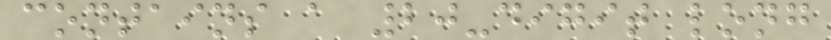contains a 20-digit long
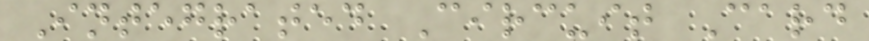Integrated Circuit Card
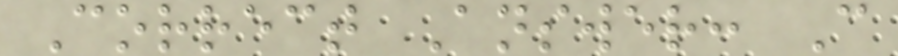Correct Answer: C
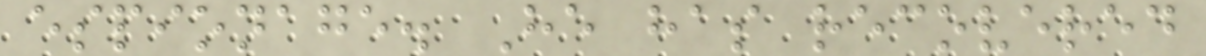espionage. He has recovered
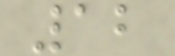12
